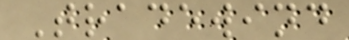Tradewind
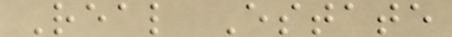Real Estate
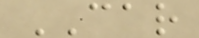CAR
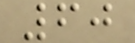60
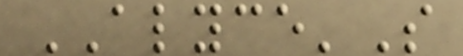ALYCE'S
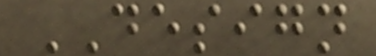DESIGN
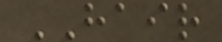HAIR
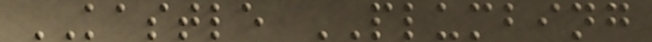KASTLE PLUMBING
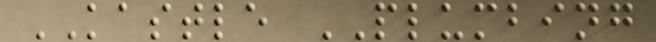KASTLE PLUMBING
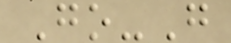Go-G
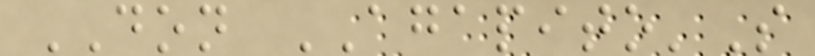DON AGAPITO'S
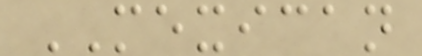MEXICAN
